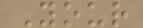Your
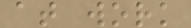at work
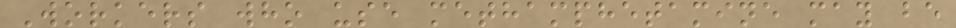Workers who use methamphetamine may be
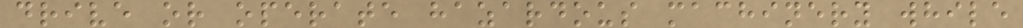drive or operate hazardous machinery while
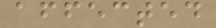affected
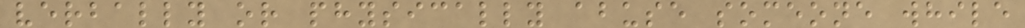verbally or physically abuse someone while
